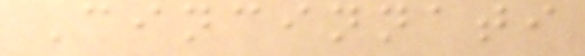Cincinnati
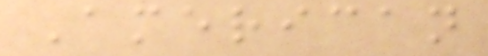American
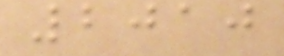2010
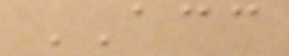ACC
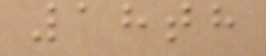18th
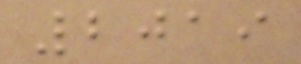2019
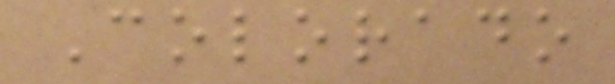Colorado
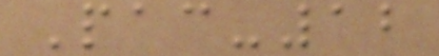Pac-12
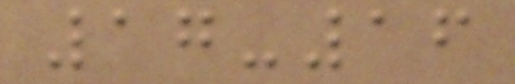17-16
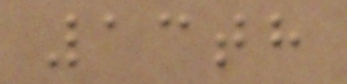13th
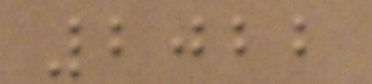2022
